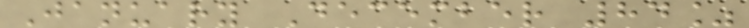January December 84%
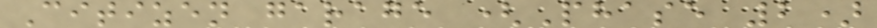Citizen garage (Phase 2)
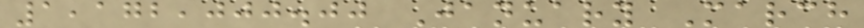1,172,000.00 January March
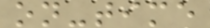on-time
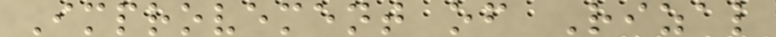Improvement of Rizal
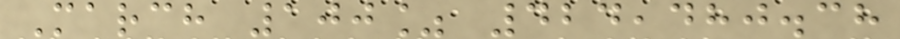March 100% 424,480.38
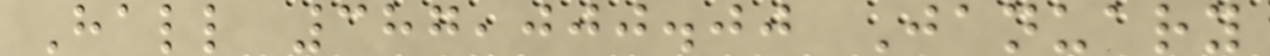Hall 387,000.00 January
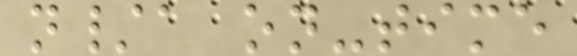n/a on-time
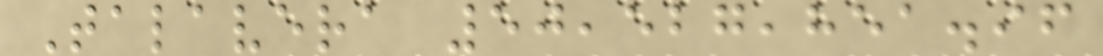Talavera 50,527,851.96
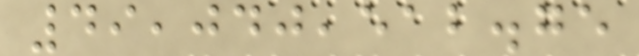49,040,512.75
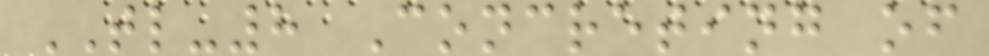TL-8 Concreting of
